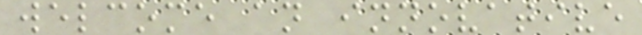welcome an innovative
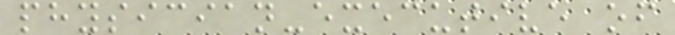physician-executive of
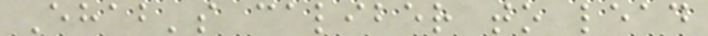Ehab's caliber to lead
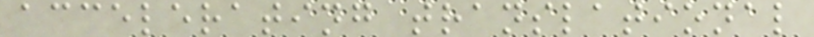accelerating translational
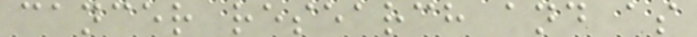cancer research and as
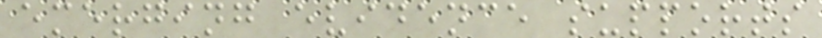emerging evidence supports
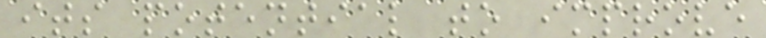its potential to improve
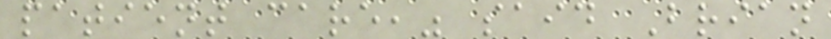patient care," said Brian
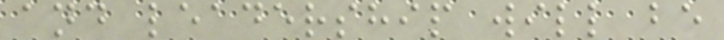and leadership will be
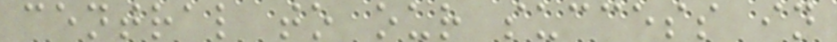central to our success in
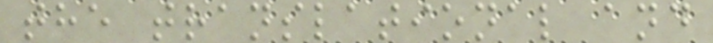the translational and
